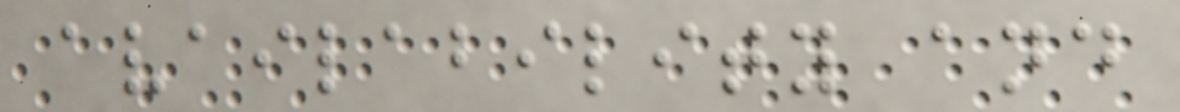availability and
